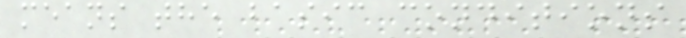means the basic conditions
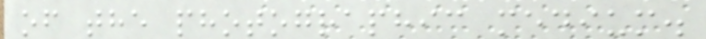of the photographic medium.
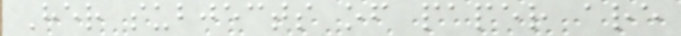Her subjects of paper are
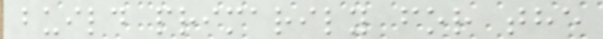build primarily for the
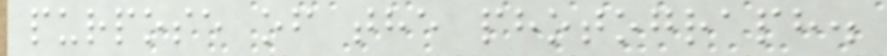purpose of the photograph.
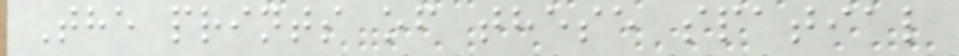The prints of these spatial
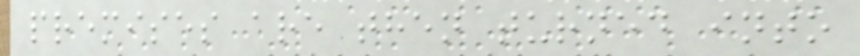premises are then turned into
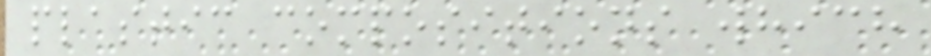plastic compositions which
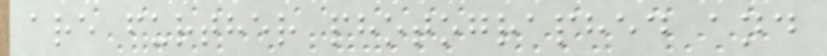are further photographed and
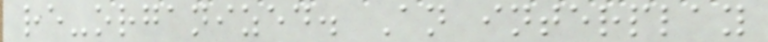re-organized. An interplay
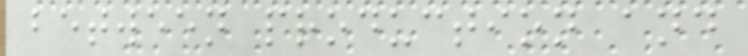between production and
